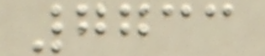7733
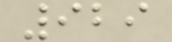929
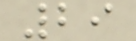29
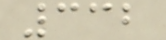332
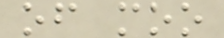of moo
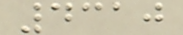4310
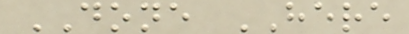DONE HERE
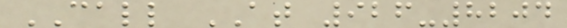CALL AT 926-8204
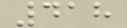418
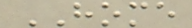HOME
